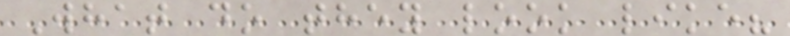What do they look like?
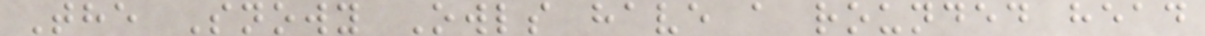The Snowy Owls have a rounded head
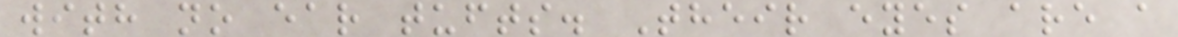with no ear tufts. Their eyes are a
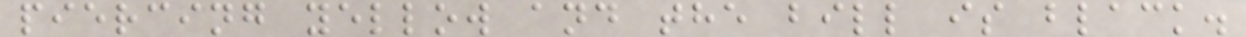piercing yellow and the bill is black.
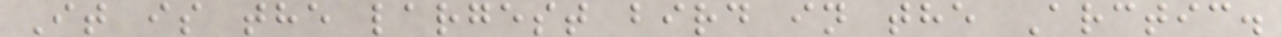It is the largest bird in the Arctic.
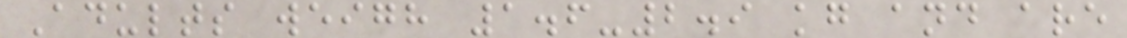Adults weigh 1.6-2.9 kg and are
